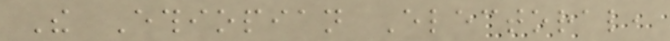The Ethiopian Electoral,
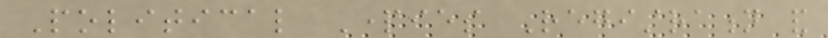Political Parties Registration and
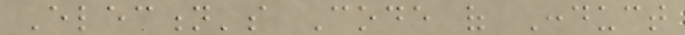Election's Code of Conduct
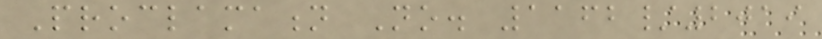Proclamation No. 1162/2019
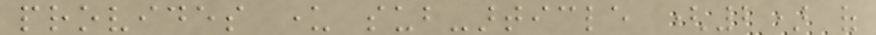provides under sub-article (2) of
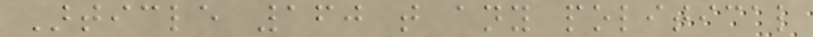Article 160 that any political
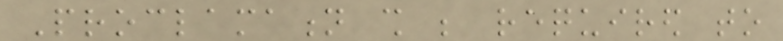Proclamation shall be required to
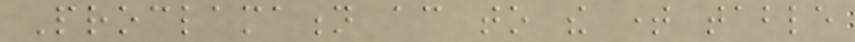Proclamation according to the time table
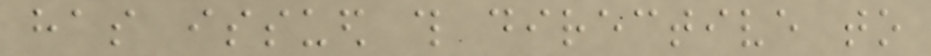has issued this directive to
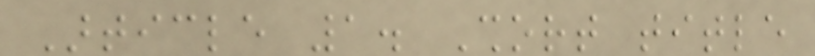Article 1. Short title
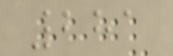281
